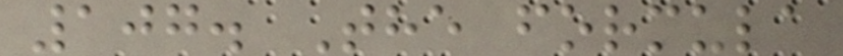107. The formula
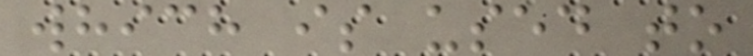which is used to
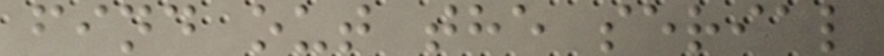find out the serial
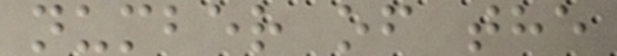number of the
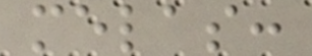melas:
